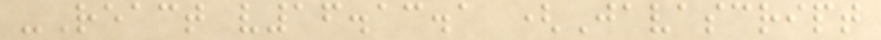-React v16.13.1 (Javascript
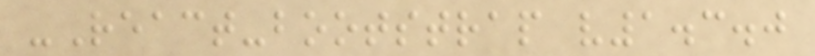-React-bootstrap v1.3.0
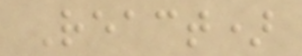React)
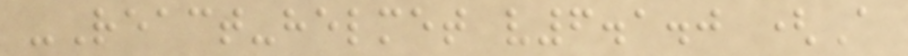-React-helmet v6.1.0 (A
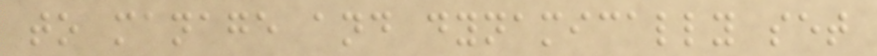to manage and dynamically set
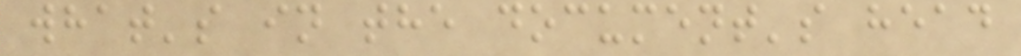what's in the document's head
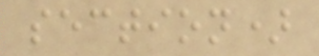section)
